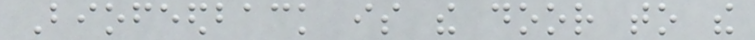Biofeedback is the door to the
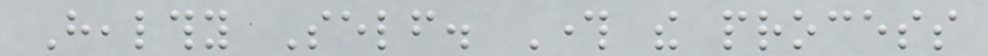Healthy Self. Through the process
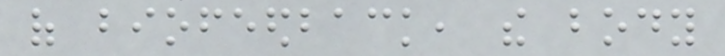of biofeedback, the body
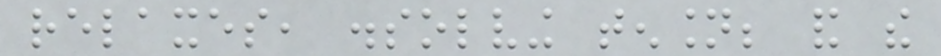relaxes, dissolving tension; and the
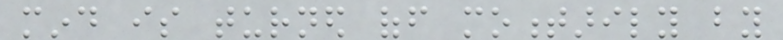mind is turned off momentarily by
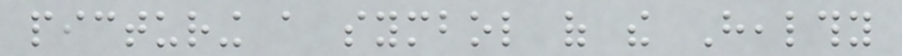picturing a symbol of the Healthy
